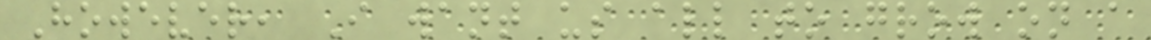However, I want us all to grow on a
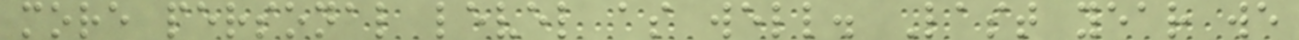more personal level as well. Last year we
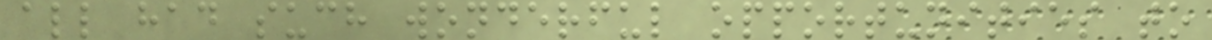all had such wonderful opportunities to
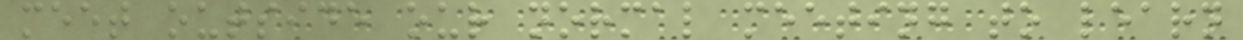meet outside our normal meeting to learn
